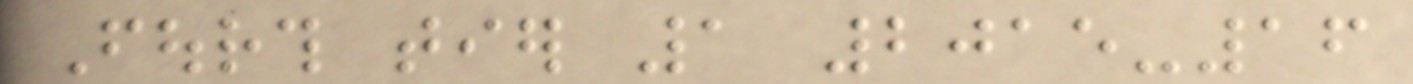Fourth tier 1 2015-16
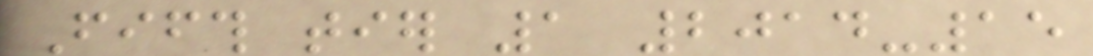Fifth tier 1 2014-15
